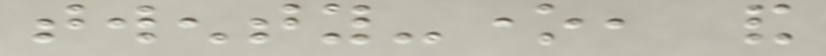twenty-one, and
